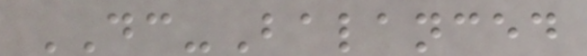DC-Balanced
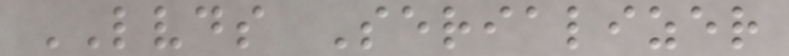LVDS Serializer
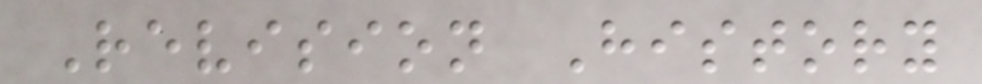Revision History
